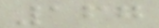167
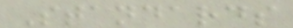Standards
